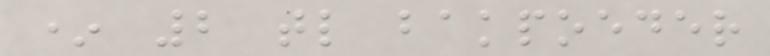* 2 tl bakpoeder
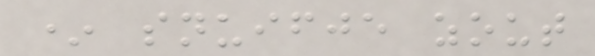* snuifje zout
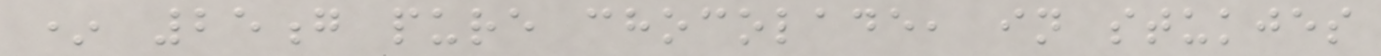* 25g pure chocolade, in stukjes
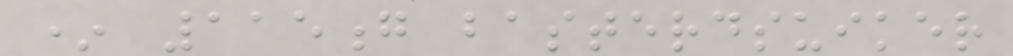* 115g basterdsuiker
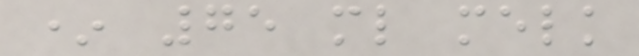* 75 ml melk
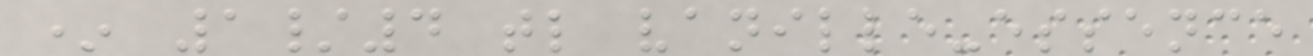* 1/4 tl vanille-essence
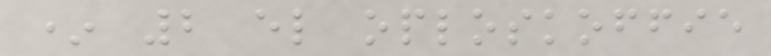* 2 el oploskoffie
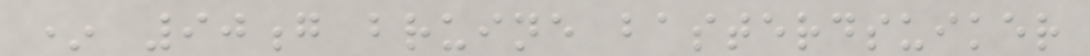* 90g bruine basterdsuiker
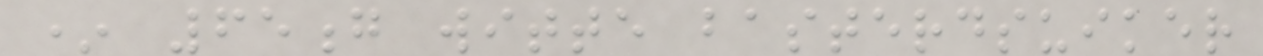* 65g witte basterdsuiker
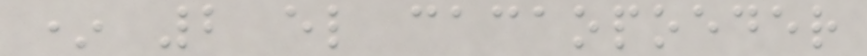* 2 el cacaopoeder
